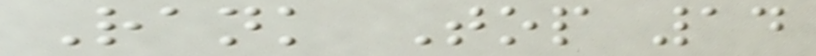Rank Top 14
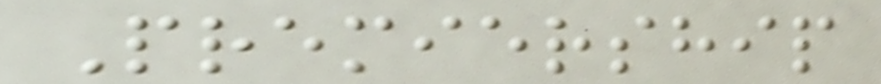Premiership
